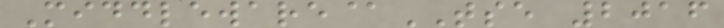Middleware@TSE 2016
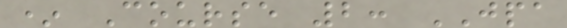* Course 2: JPA
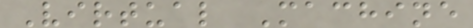Virtual Machine
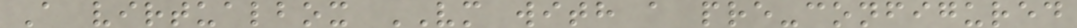A virtualbox VM with a pre-configured
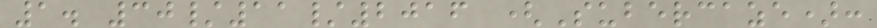1. 30/11/2016 (Subercaze):
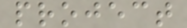project
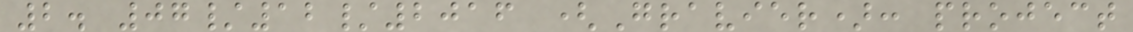2. 07/12/2016 (Gravier): project
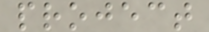project
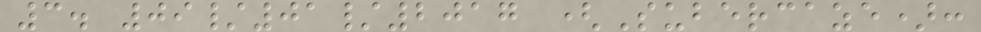3. 09/01/2017 (Subercaze):
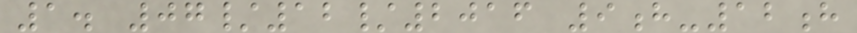1. 07/12/2016 9h-12h
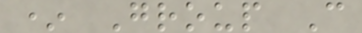* Group C
